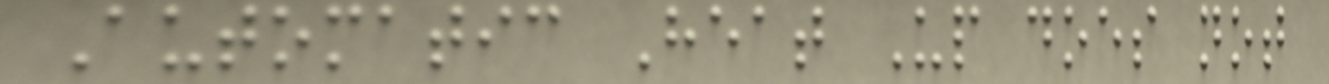Automatic Heat Up does not
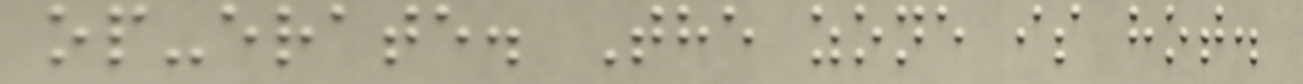op-erate. The zone is hot.
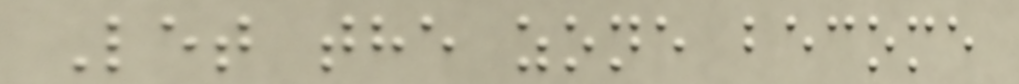Let the zone become
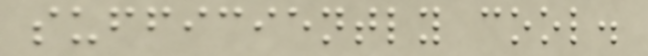sufficiently cool.
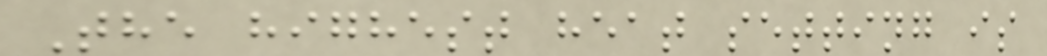The highest heat setting is
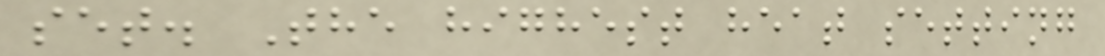set. The highest heat setting
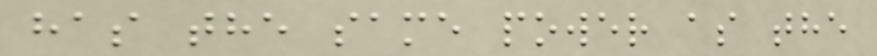has the same power as the
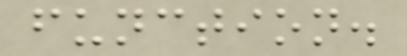function.
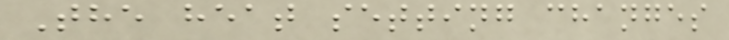The heat setting changes
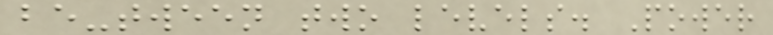be-tween two levels. Power
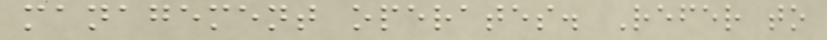management operates. Refer to
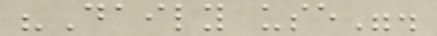"Daily use".
